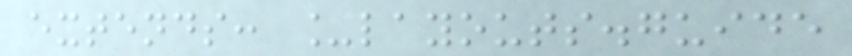extends: _layouts.guide
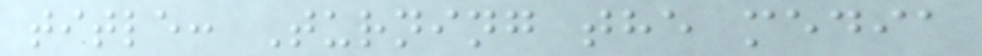title: Turning the media
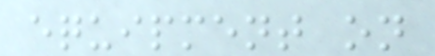equipment on
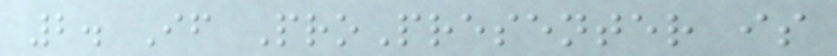2. If ProPresenter is
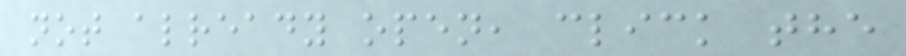not already open, click the
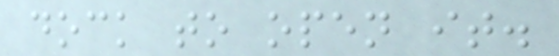dock to open it.
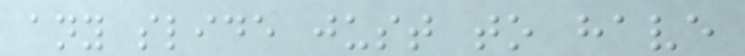any slide just to have
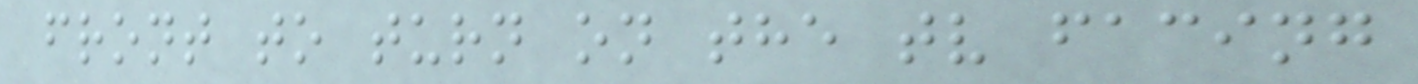front to turn on the tv facing
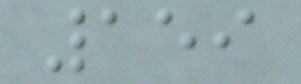159
